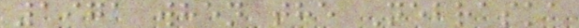1971 when the Nebraska
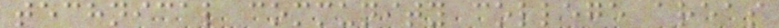technical community college areas
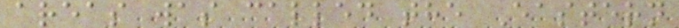areas was called the Eastern
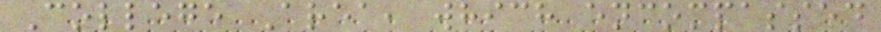College Area, which encompassed
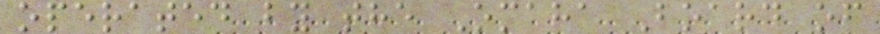operated by the Omaha Board of
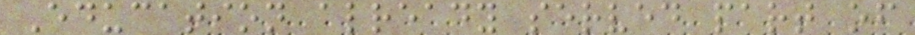Education already served part of
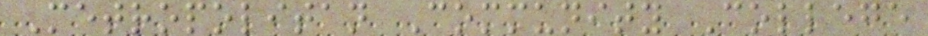Metropolitan Community College
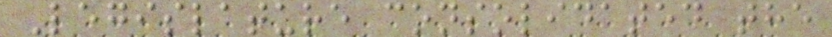Legislature consolidated the
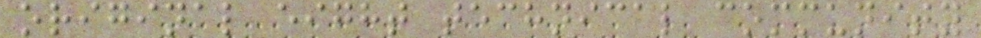original eight technical community
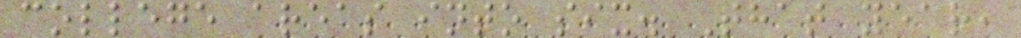college areas into six. That year,
